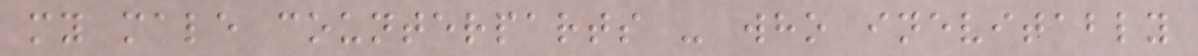my male counterparts - who inevitably
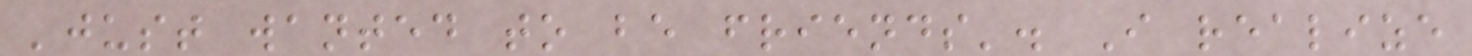'just wanted to be friends'. I realize
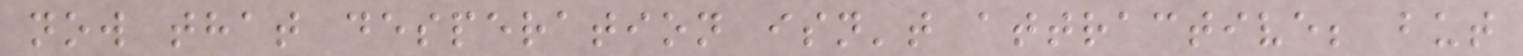now that desperation isn't attractive; but
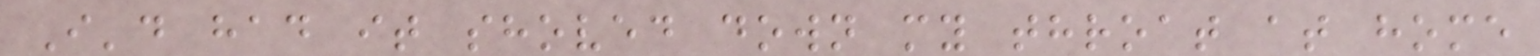I'd had it shoved down my throat at home
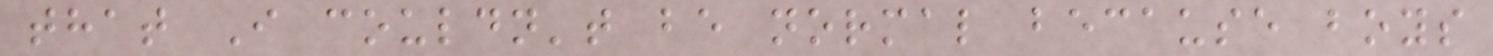that I couldn't be normal because boys
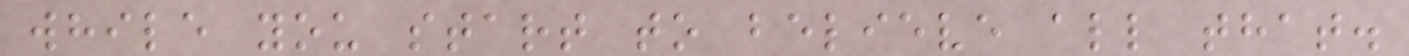while you start to believe all that.
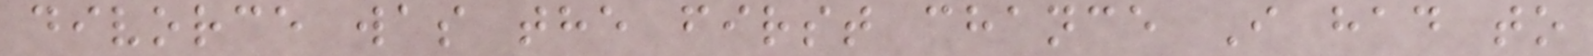divorce was the first chance I had to
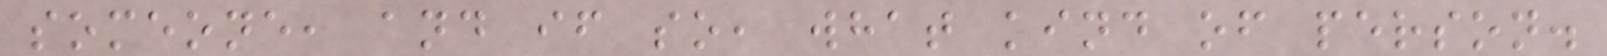someone, and if so, what kind of person.
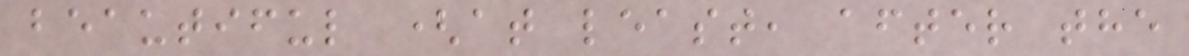beautiful (at least, after the
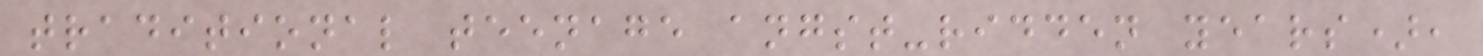traditional teenage angst-ridden years),
